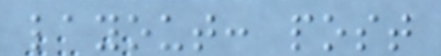layout: post
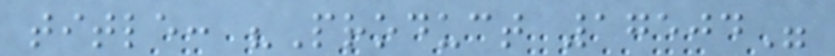title: "Product 17504"
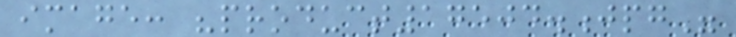image: "product17504.jpg"
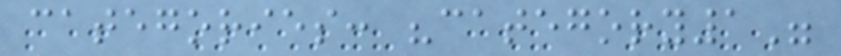categories: "category1"
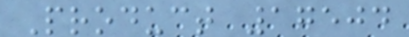Product 17504
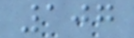107
